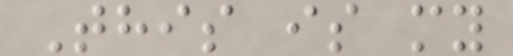This is my
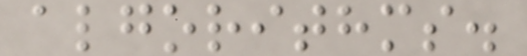algorithms.
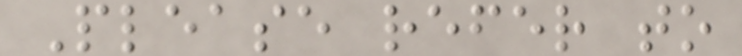Please refer to
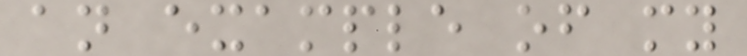an example of my
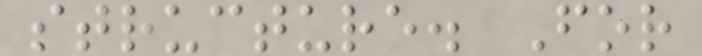structure. For
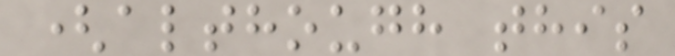(although this
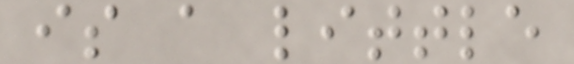is a little
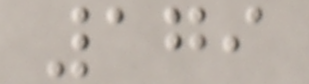179
